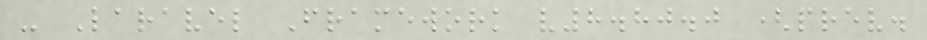- Laravel Framework v8.80.0 (prev.
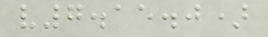v7.15.0)
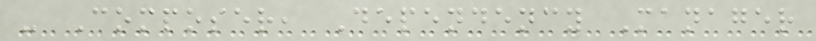- Composer, Dependency Manager
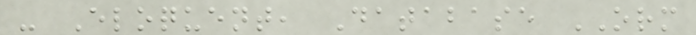- Eloquent, Database ORM
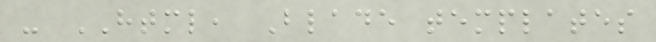- HTML, Blade templates
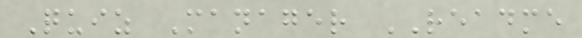Quiz Manager README
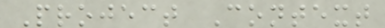Project Context
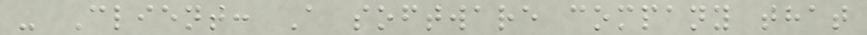- Client: A software company that
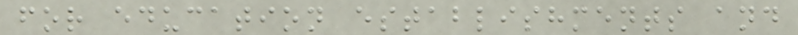for education establishments and
